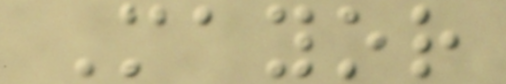Mayor
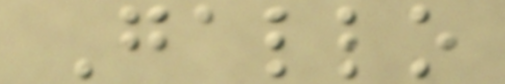Gallo
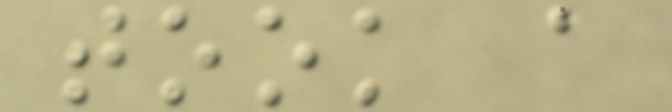took a
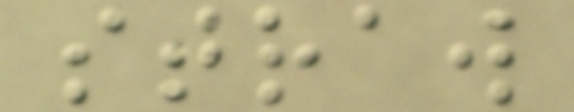straw
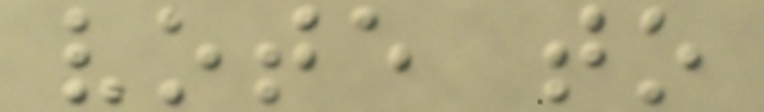vote to
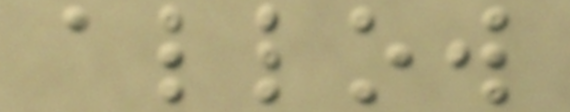allow
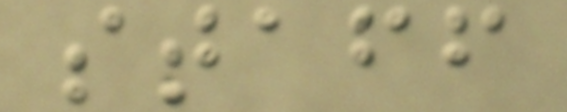staff
